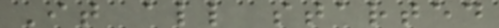It all started
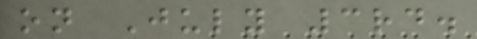on July 3rd.
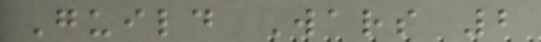Guild Wars 2
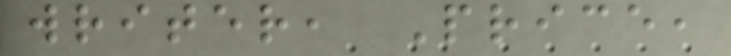writer, Price,
